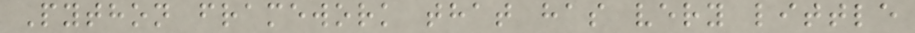Python framework that has very little
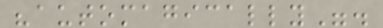"automagically".
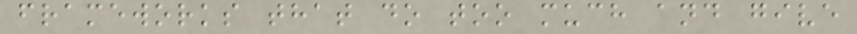frameworks that do too much and give
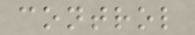control
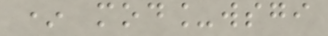* mod_wsgi
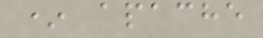* apache
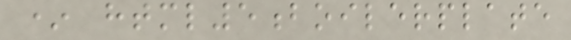* html5boilerplate
